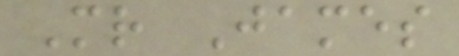Mr James
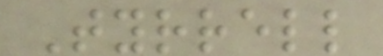Tyrrell
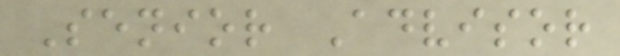Senior Advisor
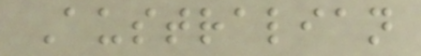Australian
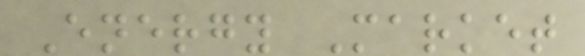Energy Market
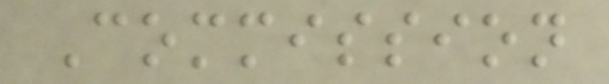Commission
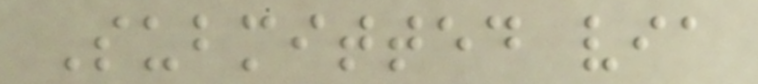Submitted via
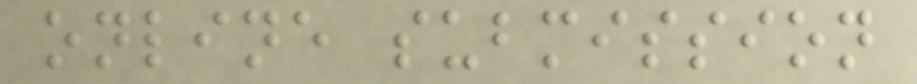online submission
